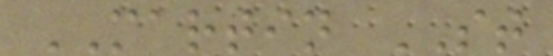MARTIN ST
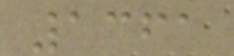1361
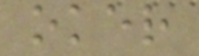oker
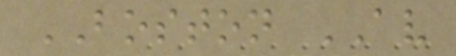BOSTON AV
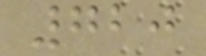720
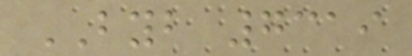BYB 7319
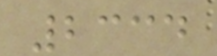2334
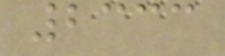2333
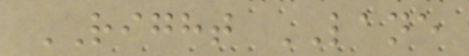RIGHT LANE
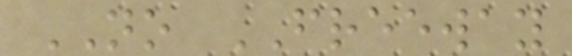NO FREEWAY
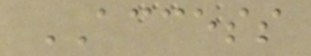ACCESS
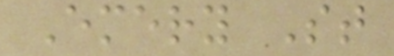Emery St
